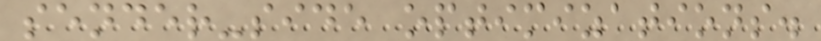sender-side optimizations.
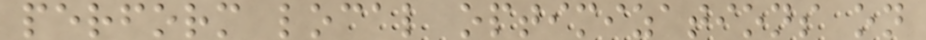perform local optimizations on
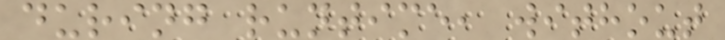during runtime, without
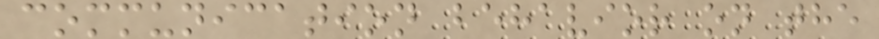communication behavior on the
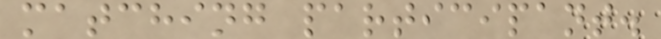matching participant.
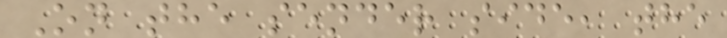On the sender side, the
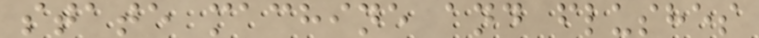state machine and flushes
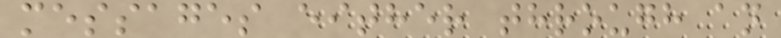messages either through an
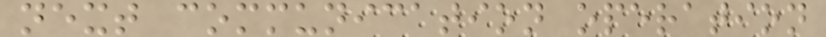next communication operation
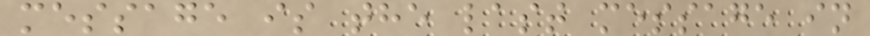message is the last message in
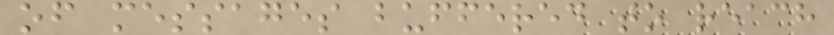of messages buffered to reach
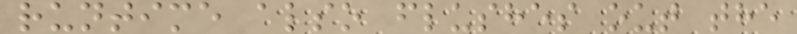runtime also flushes out the
